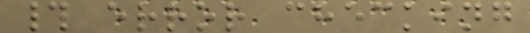# error checking
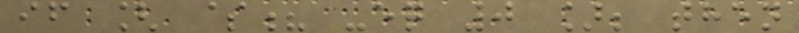if [ $? -eq 0 ]; then
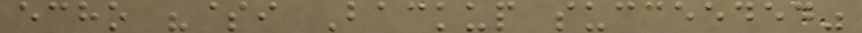echo "$i Backup succeeded"
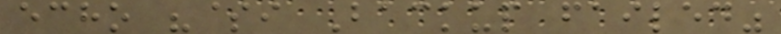echo "$i Backup failed"
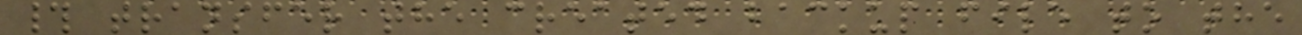# transfer the created backup file to the
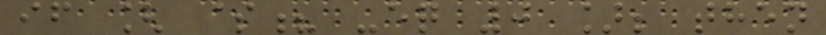if [ $? -eq 0 ]; then
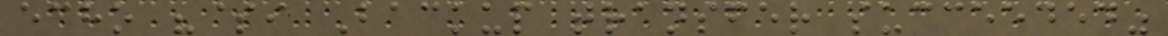echo "$i Backup transfer succeeded"
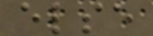else
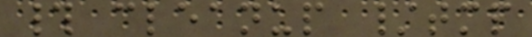# cleanup /tmp
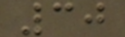30
